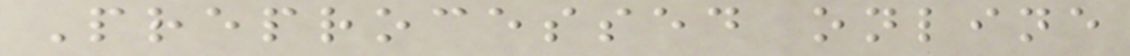Preprocessed online
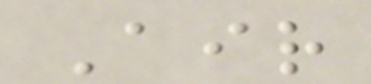Air
